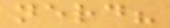nerd?
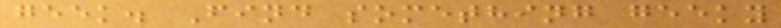geek. Find something geeky
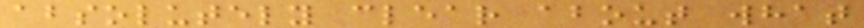absolutely clear about what
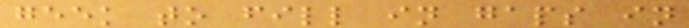geek to fill in gaps in
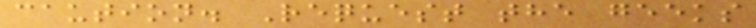caution. Request the geeks
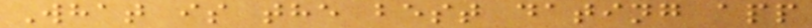What is the best dating app
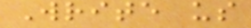Write us
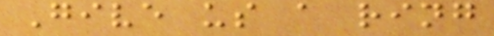Give us a ring
